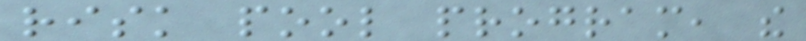risk pool program, the
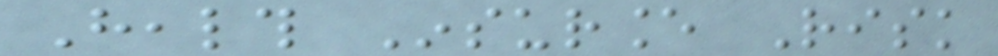Health Insurance Risk
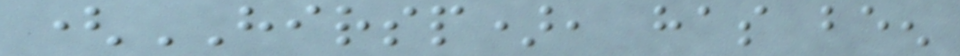(HIRSP), has been
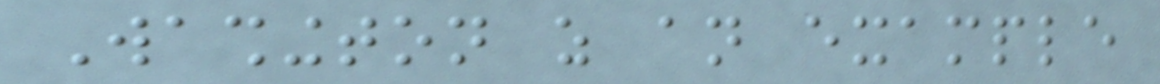Washington as an example
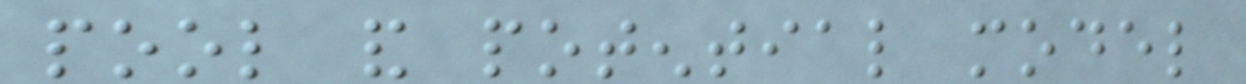pool and potential model
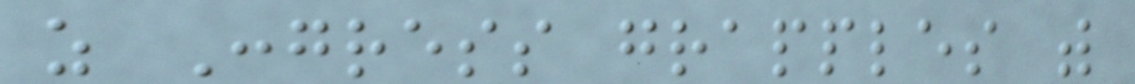as Congress grapples with
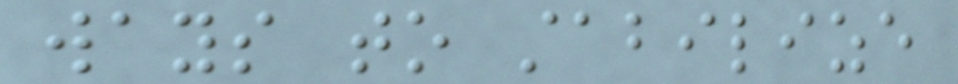ways to stabilize
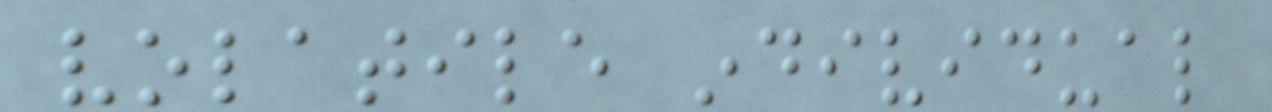volatile individual
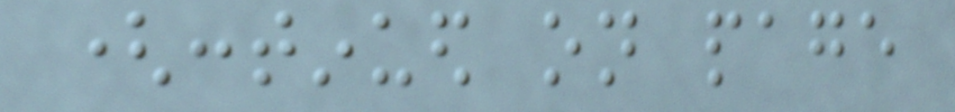(continued on page
